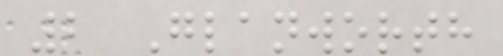2 Glanworth
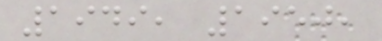1949, 1950,
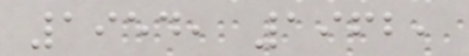1954, 1962,
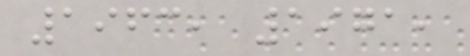1963, 1971,
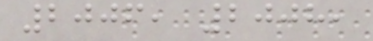2006, 2008,
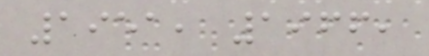1951, 1966,
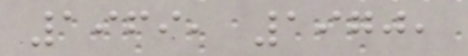1969, 1970,
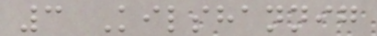3 Kilshannig
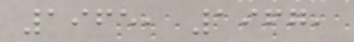1965, 1967,
